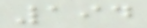194
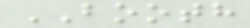BOOTH
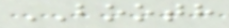BOOTH
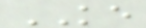KE
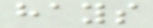hays
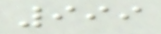999
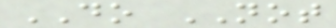DO NOT
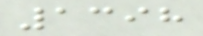1398
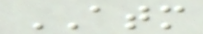ATM
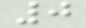0
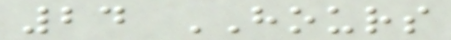24 HOURS
